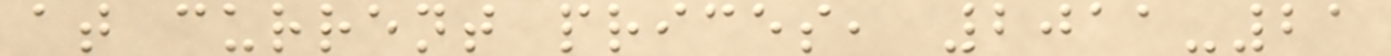at current prices, 2011-21
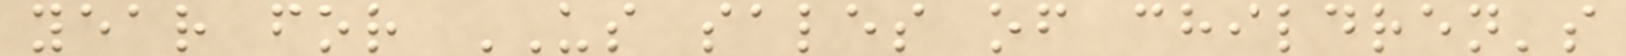year for US sales of children's
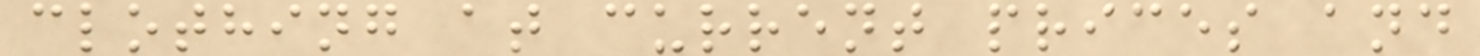clothing at current prices and
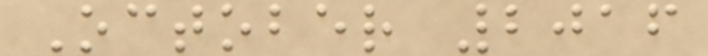October 2016
